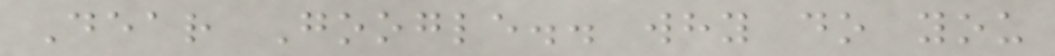Dear Google.. why do you
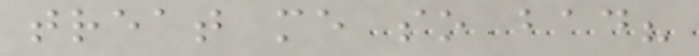treat me so bad?
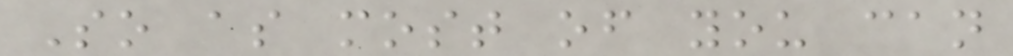So as most of you can
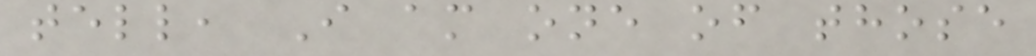tell, I am one of those
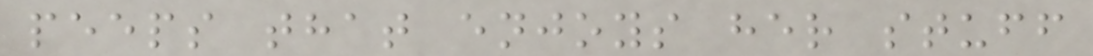peeps that enjoys her stuff
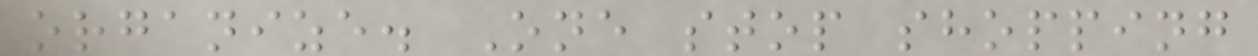organize. One stop shopping
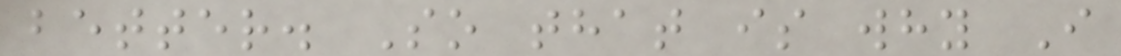better. So that is why I
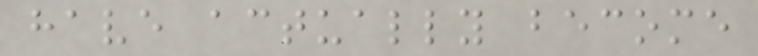have actually become
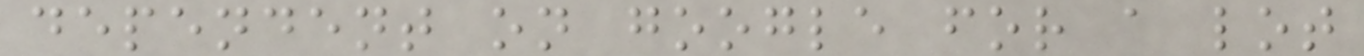dependent on google for a lot
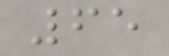65
